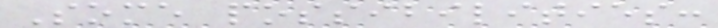Some possibilities:
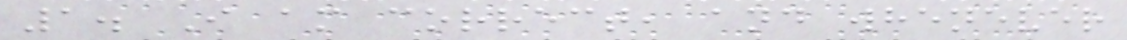1. I am correct, and whenever
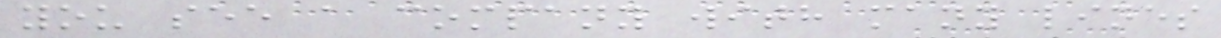you see a company with many lines
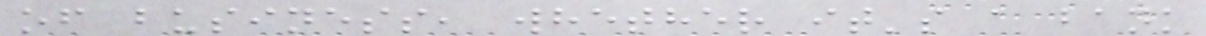of business, whether it's a bank
